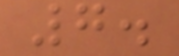7.
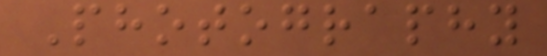Photography
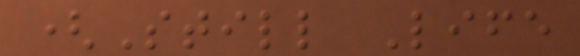(Still Life
